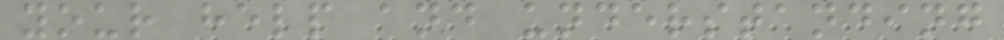your help and understanding
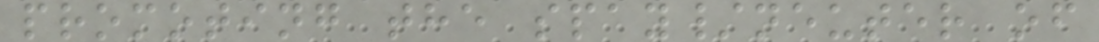promoting the spay/neuter of
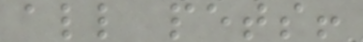all pets!
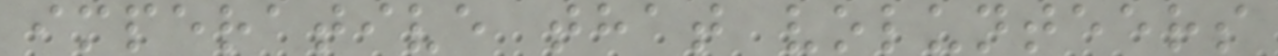imperative that volunteers
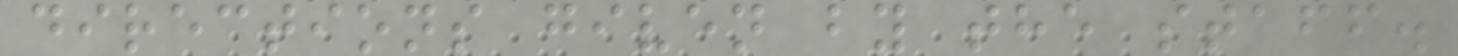directions given by the staff.
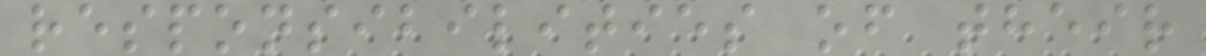responsibilities of their
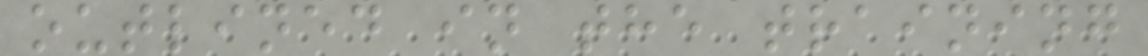outlined in the training
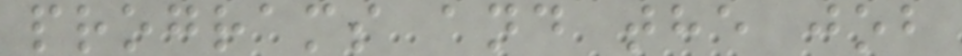programs and the job
